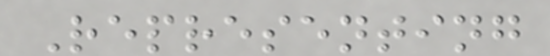Representing
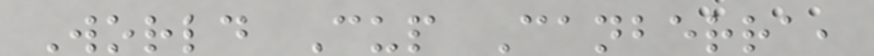World Cup Canberra,
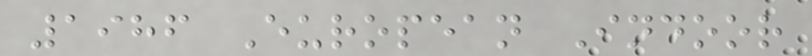1986 European Indoor
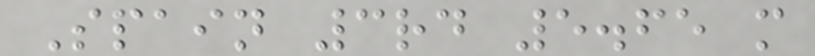Spain 3rd 5.65 m
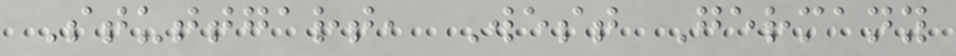Stuttgart, West Germany
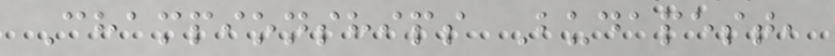Championships Budapest,
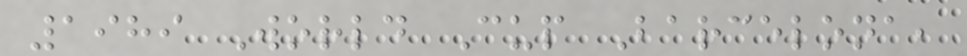1989 World Cup Barcelona,
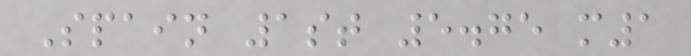Spain 1st 5.75 m1
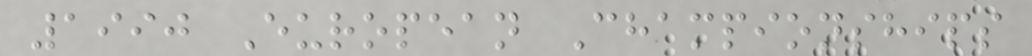1990 European Championships
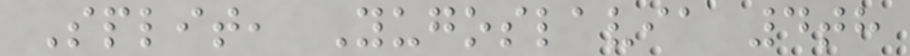Split, Yugoslavia 4th
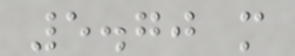5.70 m
